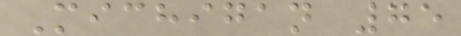Michigan 75
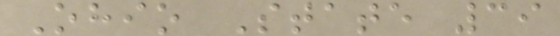Ohio State 39
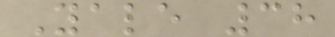Yale 38
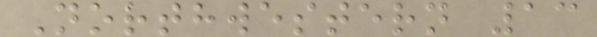Northwestern 13
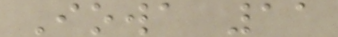Iowa 11
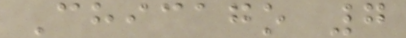Chicago 7
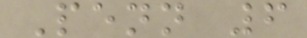Penn 6
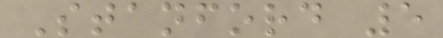Stanford 5
